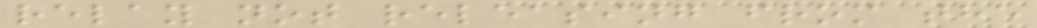relay not releasing from the
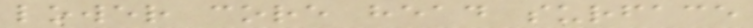lower core head surface
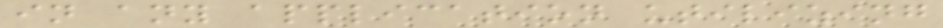in any application utilizing
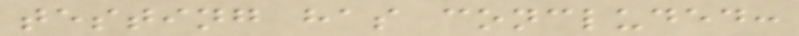testing has concluded:
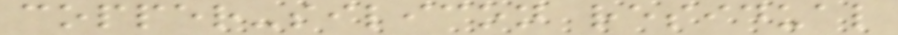copper-silicon residual
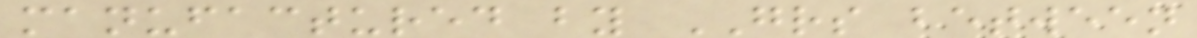manufactured by GRS between
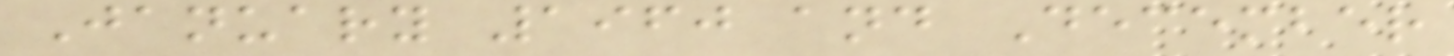January 1960 and December
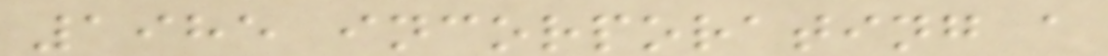1985 incorporating a
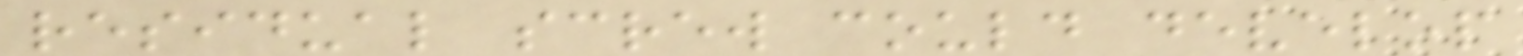residual screw could develop
